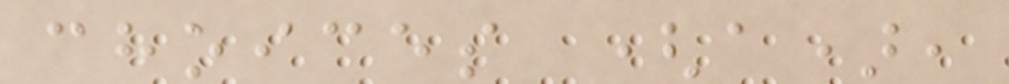choices (a),
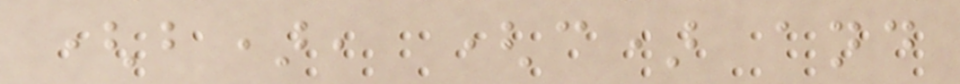(b), (c) and
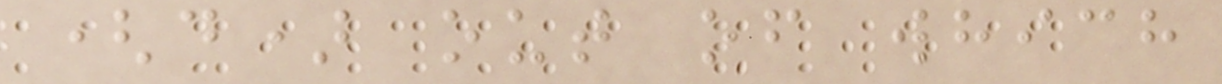(d) out of which
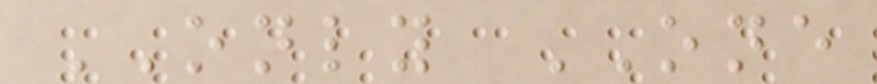ONLY ONE
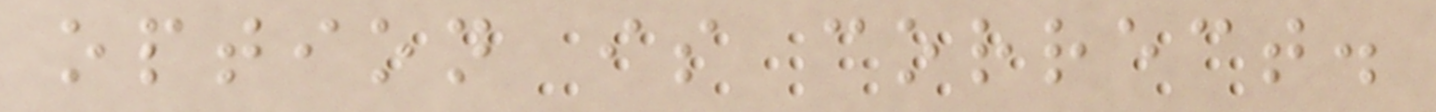option is correct.
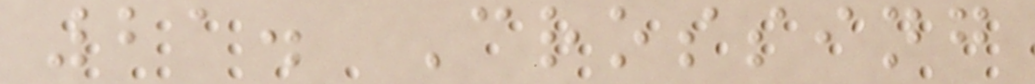21. Crossing
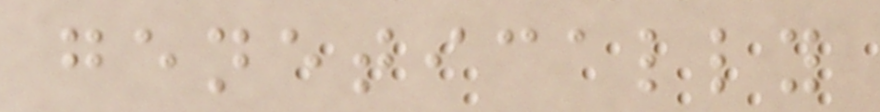genetically
